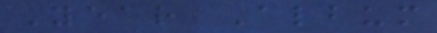Year Album
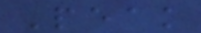Peak
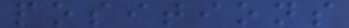positions
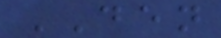DEN
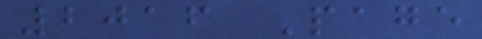2016 Page
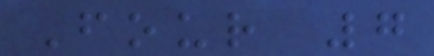Four 7
